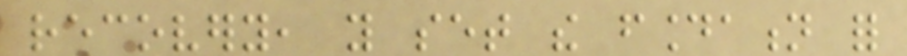recovery, you set the foundation for
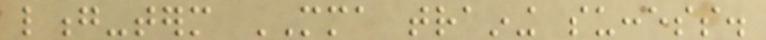long-term MMA training success.
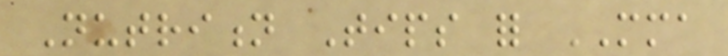Nutrition Tips for MMA
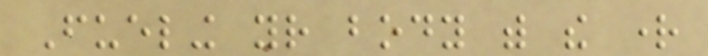Fueling your body with the right
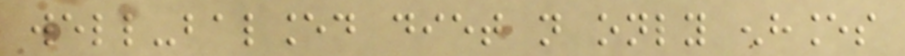well-balanced diet not only enhances
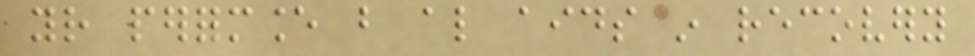your performance but also aids in recovery
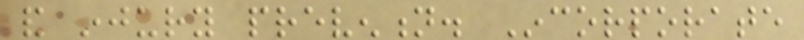and injury prevention. Incorporate
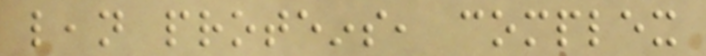lean proteins, complex
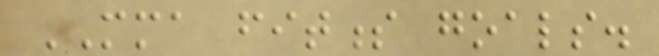MMA fitness goals.
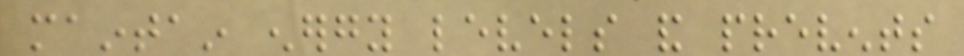maintain energy levels and prevents
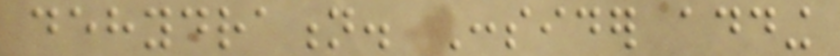dehydration. Consider adding
